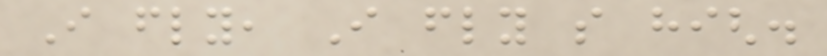I fly, I fly so high.
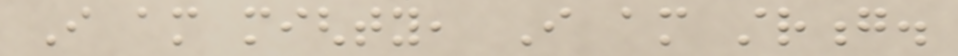I am mighty, I am strong.
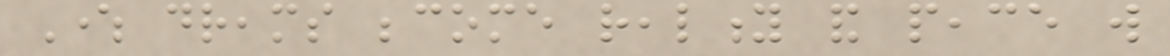Where dreams become reality and peace will
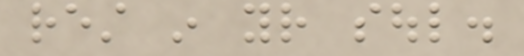rest in your soul.
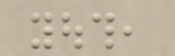youth,
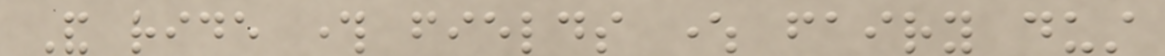And ride through fields where fairy dust
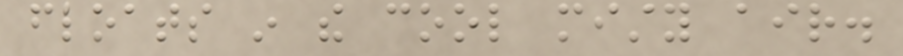floats in the cool misty air.
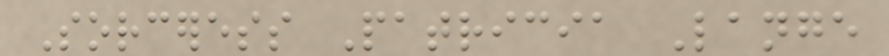Sorceress Patricia Lange
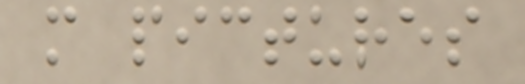more pictures
